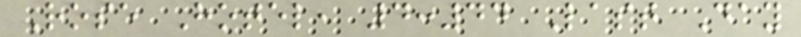Rose Hotel, 4:44 Last Day
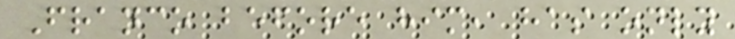Franco before him, has only
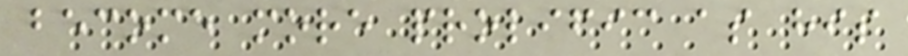become more prolific as his
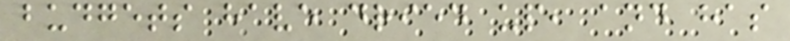budgets have dried up, and has
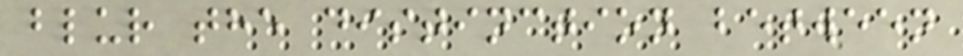blur the distinction between
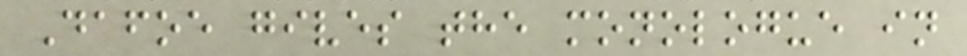Dafoe gives the monologue in
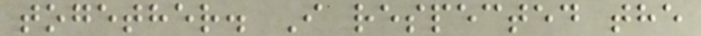together. I respected the
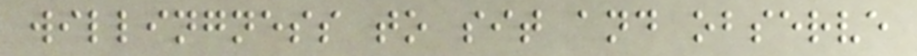willingness to sit and observe
